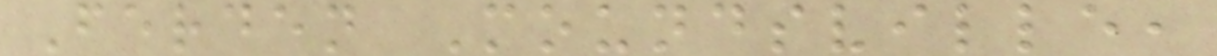Ferden Moundsville,
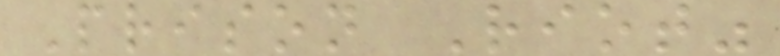Prison Riot"
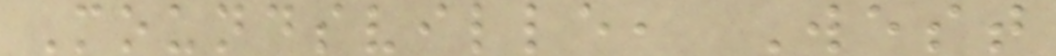Moundsville, West
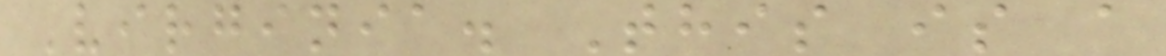Virginia. This is a
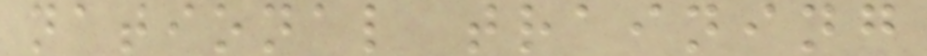national training
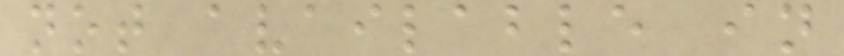not available in
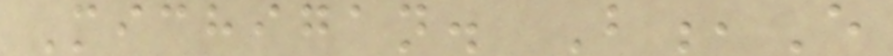Michigan. B,E
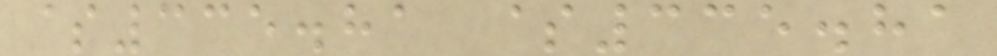$335.81 $335.81
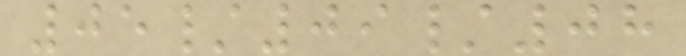05/09/08
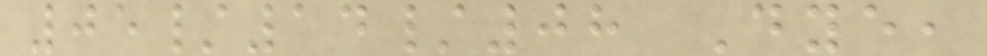05/14/08 Dye,
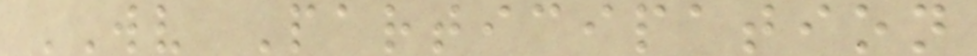WV Participation
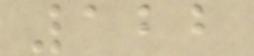122
